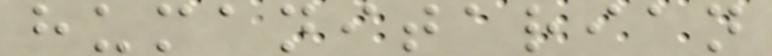humanitarian
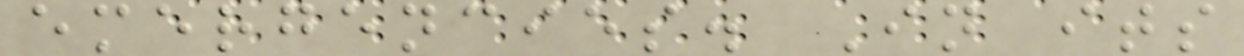emergencies. In its
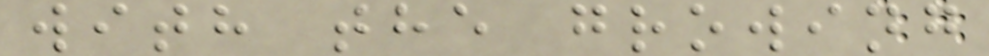with the growing
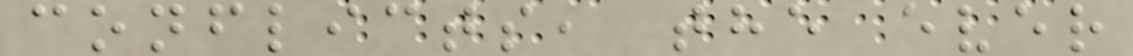conflicts, the ever
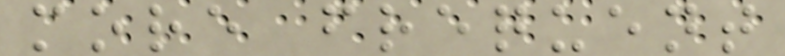more frequent
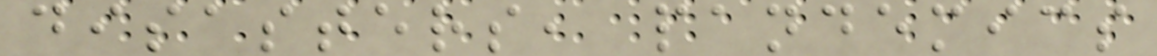disasters, pandemics
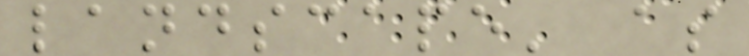landscape' as
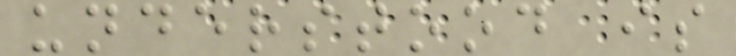understood is
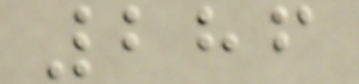286
